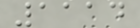1114
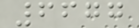6677
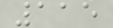115
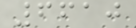6610
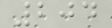204
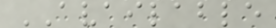AVAILABLE
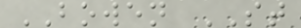BOWEN ST
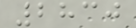2830
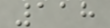118
